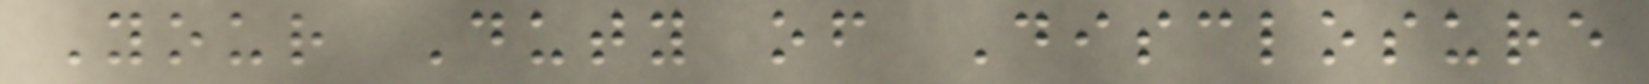Your Duty of Disclosure
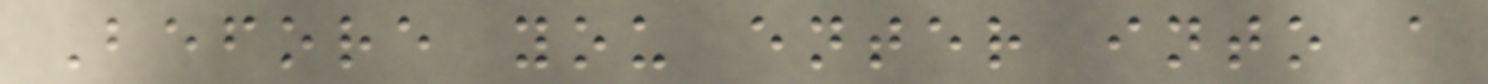Before you enter into a
